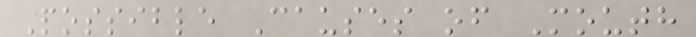Possible Causes of Mouth
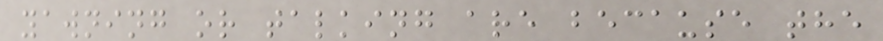yawning or talking are because the
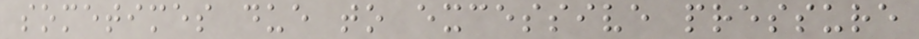sometimes due to excessive pressure
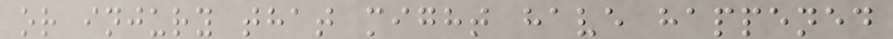or injury that might have happened
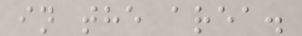in the area.
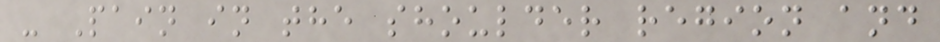- Pain in the shoulder region and
